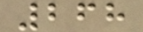268
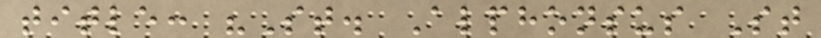title: "St. Alphonsus St
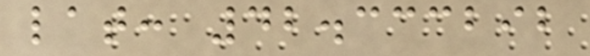lat: 42.333292
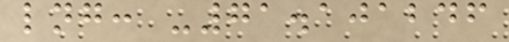lng: -71.101246
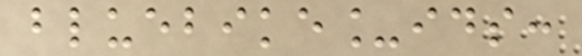bluebike_ids:
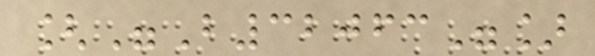["B32063"]
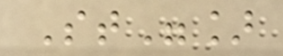St"]
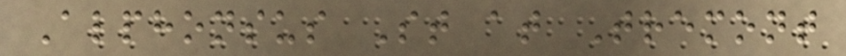Alphonsus St at Tremont
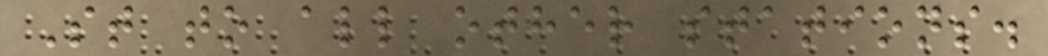St to all other stations.
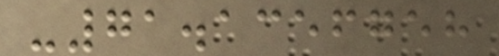-71.1356758
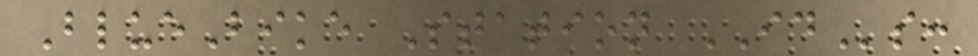BlueBike Station IDs:
